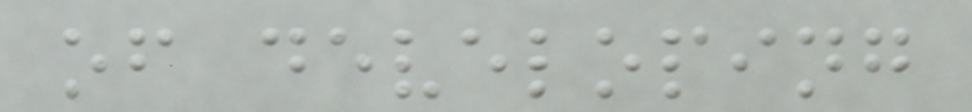of developing
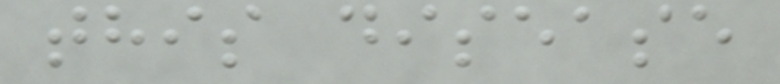this disease
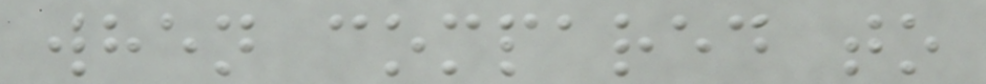when compared to
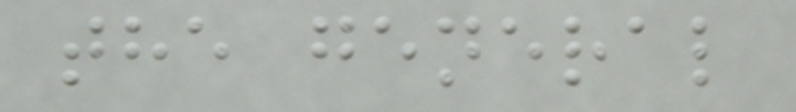the general
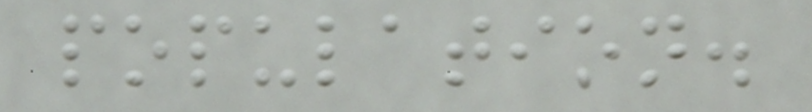population.
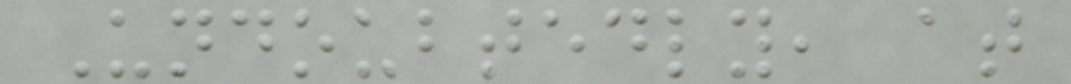Undoubtedly, at
